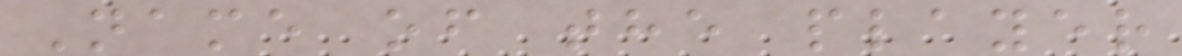Name of the player
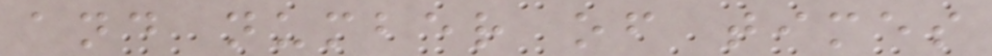and number of times
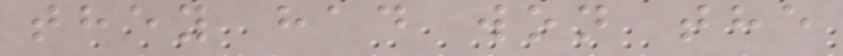they had won the
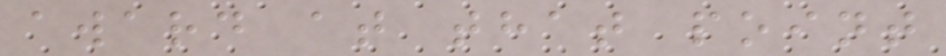award at that point
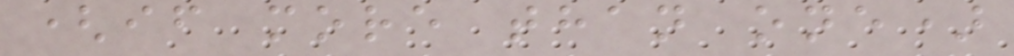(if more than one)
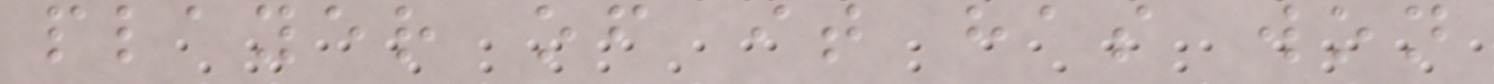player of it has won
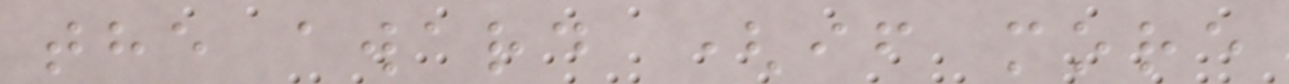the award (if more
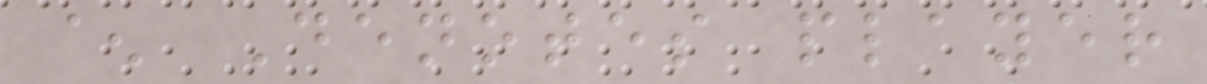^ Denotes player
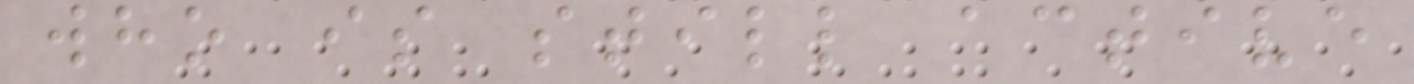who is still active
